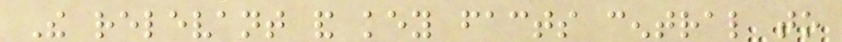The relevant and key facts central to
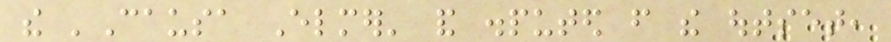the 'Causa Elmer' and disputed from the outset,
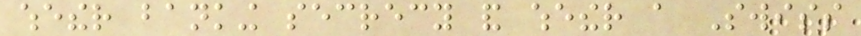whether banking secrecy and whether a Swiss
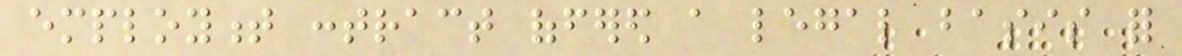employment contract offered a legal basis for
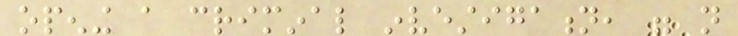opening a criminal investigation, were not
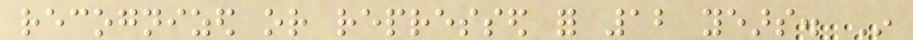recognized or repressed for 12 years. In
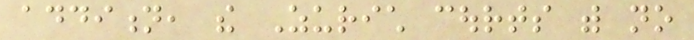addition, the Zurich courts with no
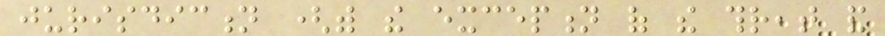jurisdiction (with the exception of the threat and
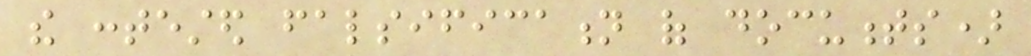the contested falsification of documents)
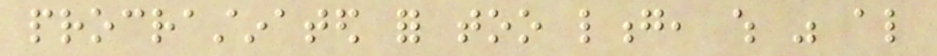procrastinated for too long, which was also
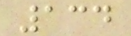134
